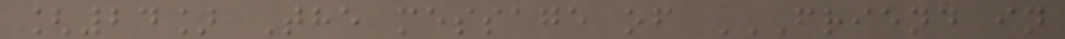[24] The message of FRIEND IN
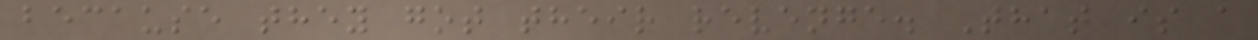because they got their revenge. That is a
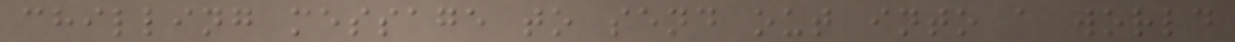chilling message to send out into a world
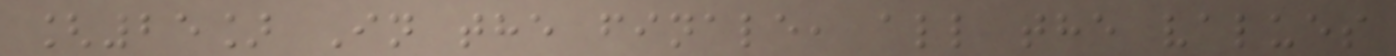[25] In the finale, all the values
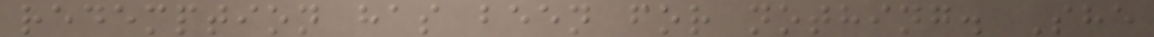redemption has been for nothing. She
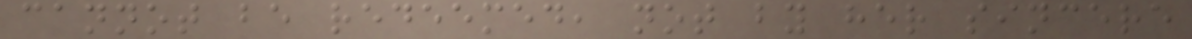cannot be redeemed, not by her sincere
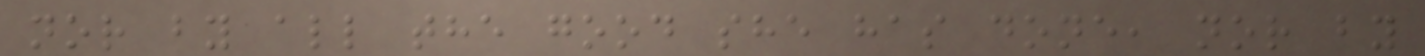nor by all the good she has done, nor by
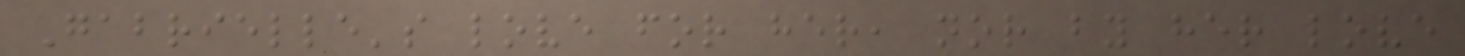Gabrielle's love for her, nor by her love
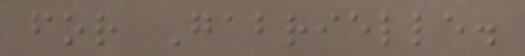for Gabrielle.
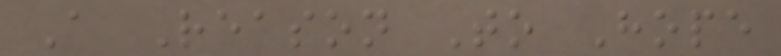A Reason To Hope
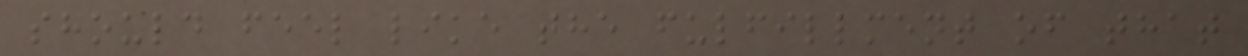should feel like the fulfillment of that
